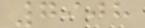7908
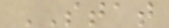STAT
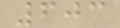603
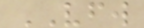VFW
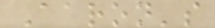Aaron's
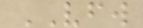VFW
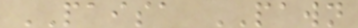PAISA PAWN
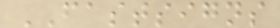FASTSIGNS
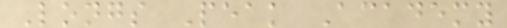Longs Peak Academy
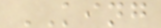KING
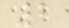2
